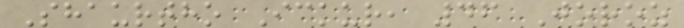Shaurtho Ickur, 46 Joroz
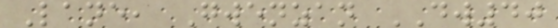Lane, Gwenzan DW40
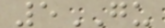5GU
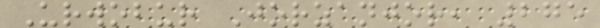Urwobur Jorzanjor, 275
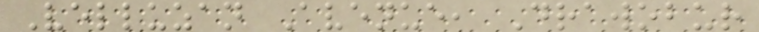Velluzan Avenue, Drawobur
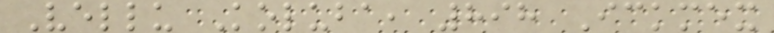Vellu Koluba, 898 Ickmex
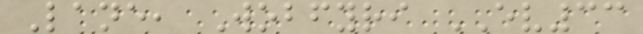Lane, Wobfyri EV33
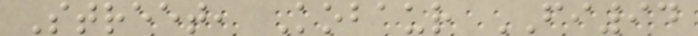Street, Kobaur FI94
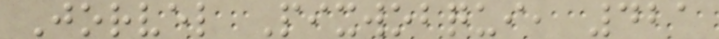Jorvel Pixwobqui, 421
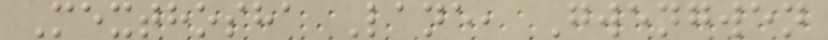Mexthosha Lane, Gwengwen
